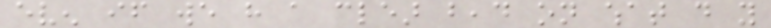even if we have a clear bead on what do you
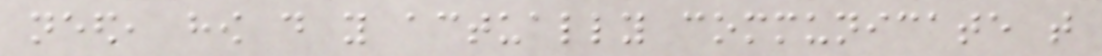need, how do you actually communicate that
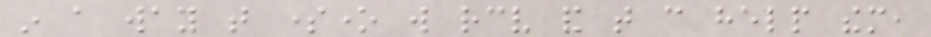in a way that someone will receive and that can help them,
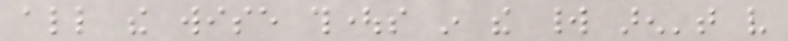all the wise thoughts in the world aren't very
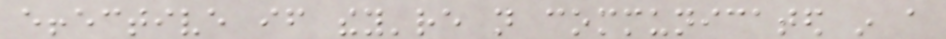effective if they're not communicated in a
